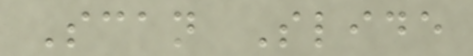Scan Slide
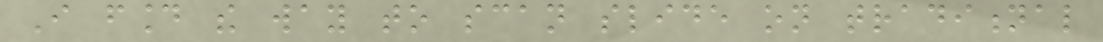I found the way to scan slide on traditional
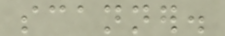scanner.
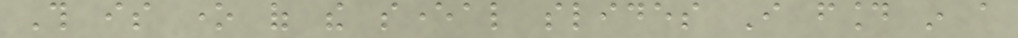This is one of the several slides I found in a
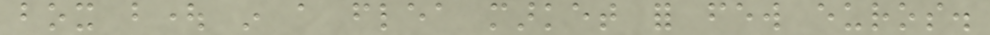box bought in a flea market for few euros.
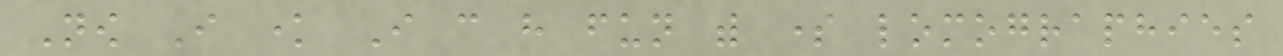Now I know I can have fun with some lomographies
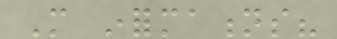More informations?
